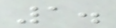1.
